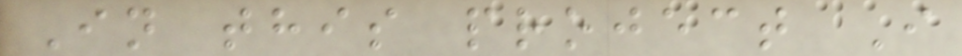In this project I
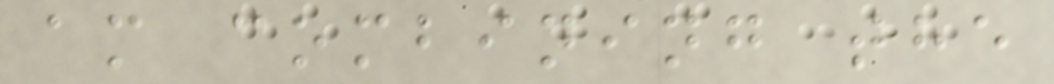am combining the
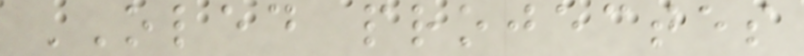OLED projectes
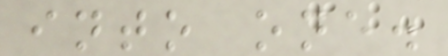into one.
